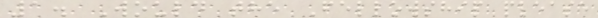1. Would the Fellowship please
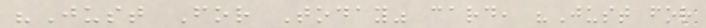"Just For Today" card, "Just for
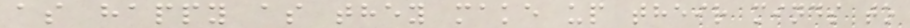as happy as they make up their minds to
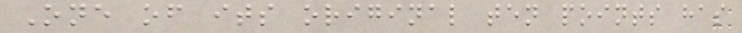One of its original ten points has
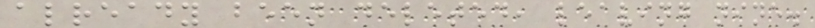already been deleted, leaving nine.
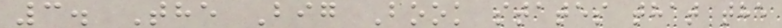3. The Big Book states that the
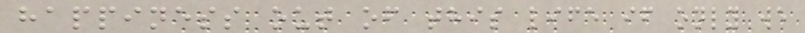happiness out of this life if only we
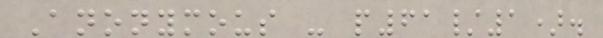Anonymous - p61/1).
